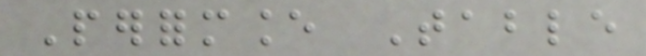Performance Table
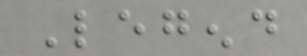Legend
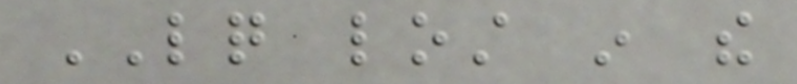LQ lost in the
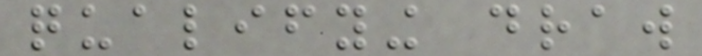qualifying draw
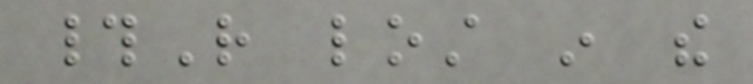#R lost in the
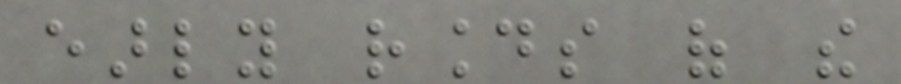early rounds of the
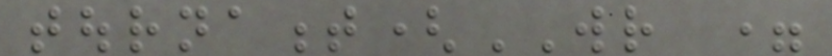tournament(WR =
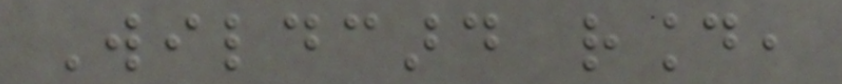Wildcard round,
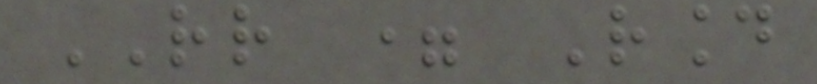RR = Round
